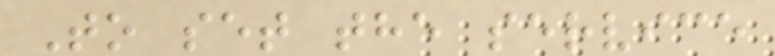To set the service
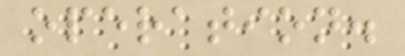operation.
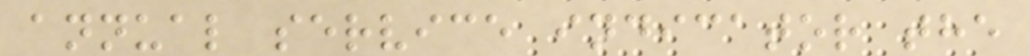annual service indicator the
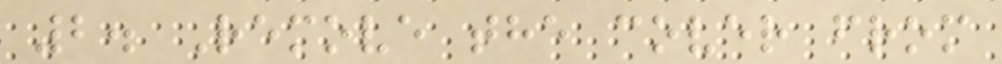2. Remove the cover from
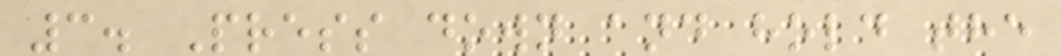3. Press down and hold the
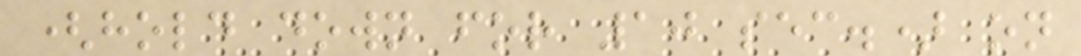(hold down for 10 sec.) on
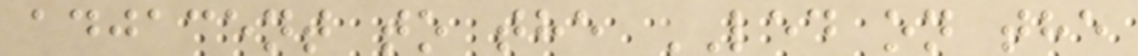adjacent to the LED on the
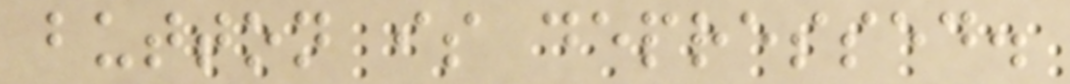button is depressed.
